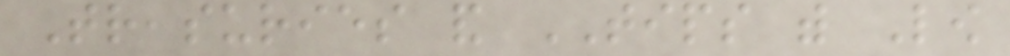Treasuries and TIPS with Low
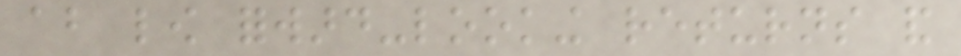about low forward-looking returns and
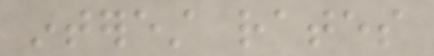interest rates
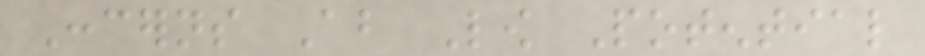Concerns About Low Potential
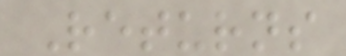Returns
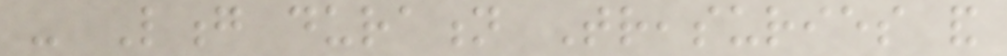- Long duration Treasuries and
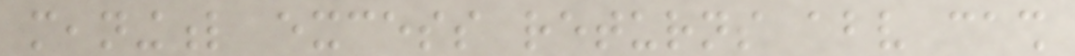meaningful excess returns above cash
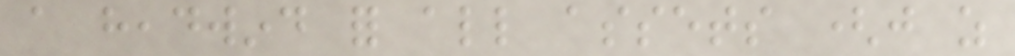a headwind for all assets (just as
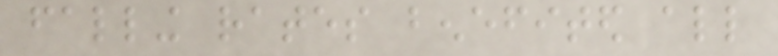falling rates benefited all
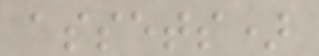assets)
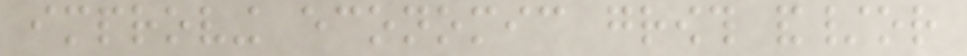improving economic growth and/or
